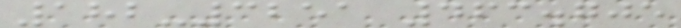182-3251 463.705
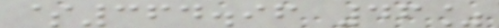$364.96 46%
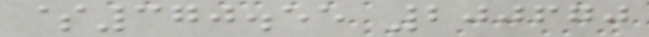$370.55 200670
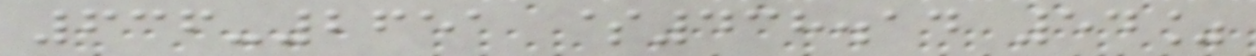636-2651 $438.14 54%
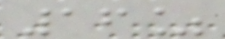16%
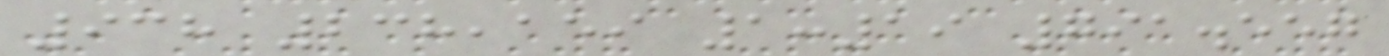938 238,159 1:19 791.557
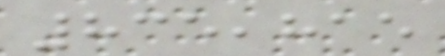835,815
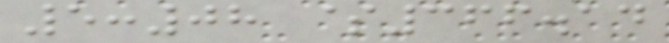5:08 $366.14
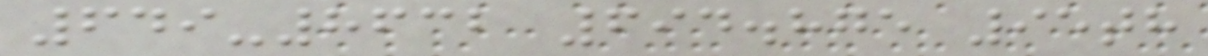649-8632 694.875 95th
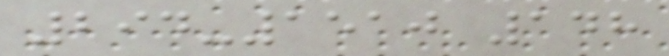294-1510 148
